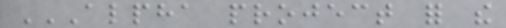ALPHA PROJECT FOR THE
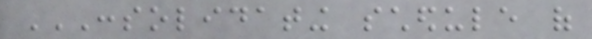CONSOLIDATING SCHEDULE OF
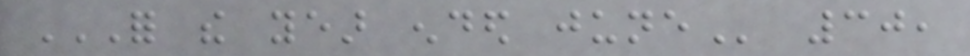FOR THE YEAR ENDED JUNE 30,
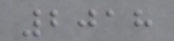2018
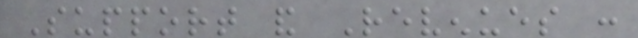Support and Revenues :
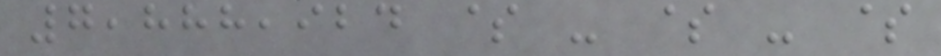7,888,924 $ - $ - $
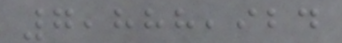7,888,924
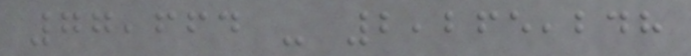77,664 - 2,265,248
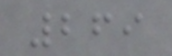269
